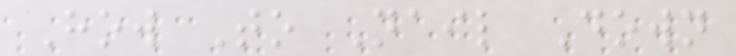How To Nail Down
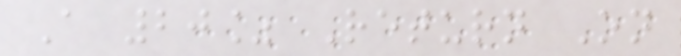A 20% Return On
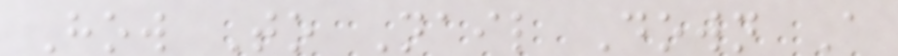How To Nail Down A
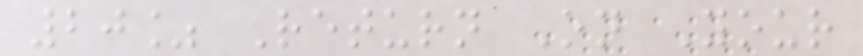20% Return On Your
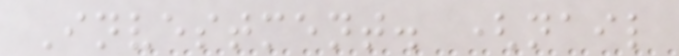Investment. (nail
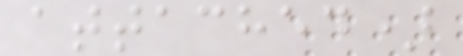attached)
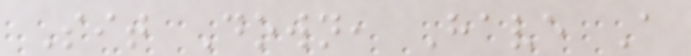Sit Down, Have A
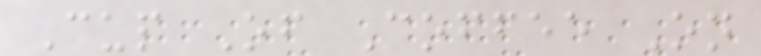Cup Of Coffee On
